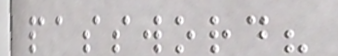password?
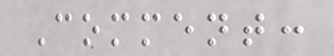Comment:
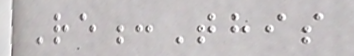Re:This
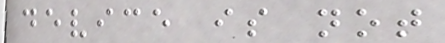device is not
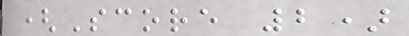(Score 2)
